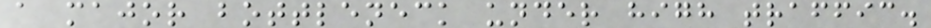a major bottleneck under high traffic.
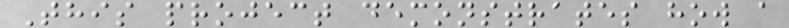This project demonstrates how a
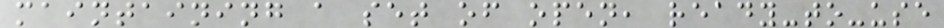maintaining a set of open, ready-to-use
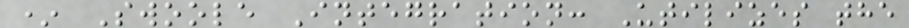* Swoole Integration: Utilizes the
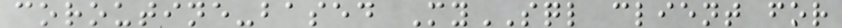coroutine-based MySQL client for
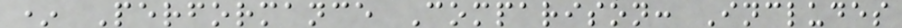* Performance Comparison: Includes
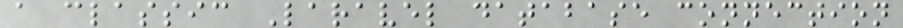a classic Laravel database connection
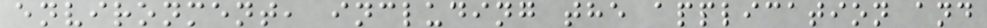environment, including the application and
